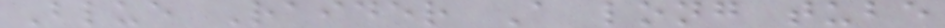Blue Raider A long tube
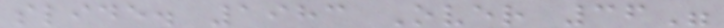slide. 1983 Over 36"
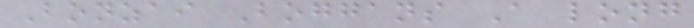Bonzai Boggans A long
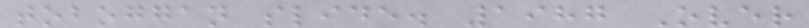toboggan slide. 1987 Over
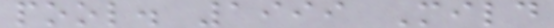pool. 1999 Mild
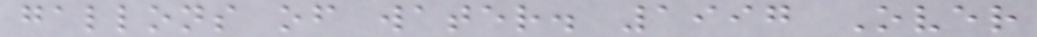gallons of water. 1997 Over
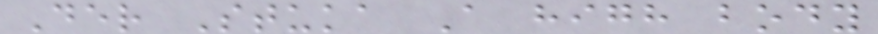Der Stuka A high body
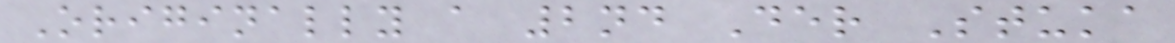Originally a 2nd Der Stuka
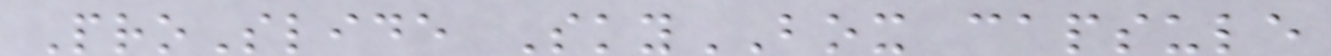ProSlide SkyBOX capsule
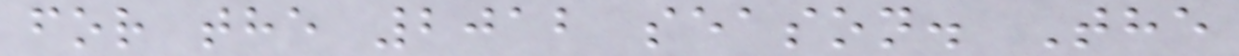for the 2012 season. The
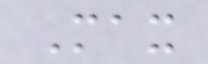Max
